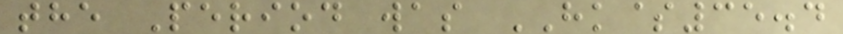the Period was HK$35.4
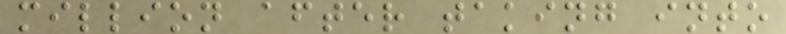million after taking into
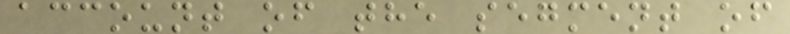account of the segment of
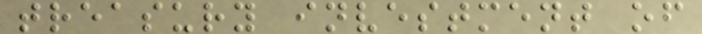treasury investment of
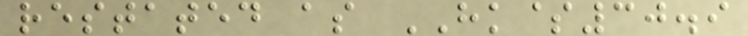restated as HK$30.9
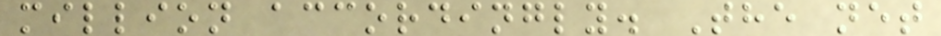million accordingly. The net
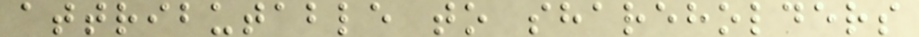attributable to shareholders
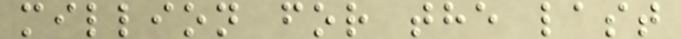million for the last
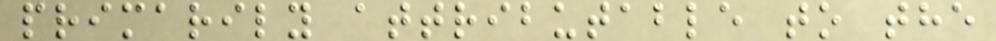primarily attributable to the
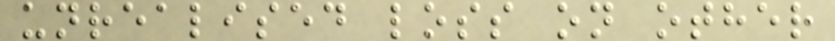unrealised loss on other
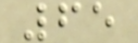65
